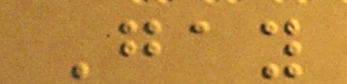Gay
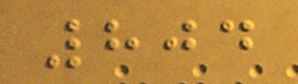804
